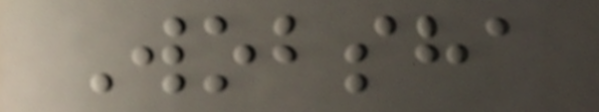Wobsha
